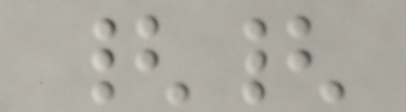{{
